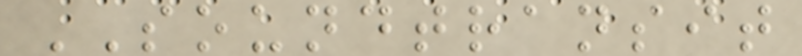SOUNDTRANSIT
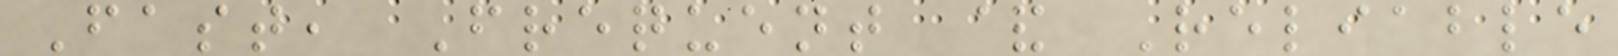Fast, Frequent & Reliable
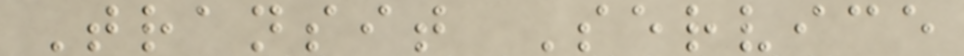Transit Service
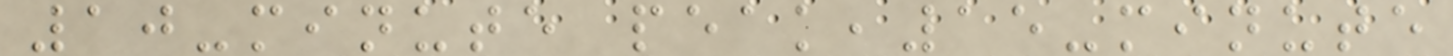10-minute peak,15-minute
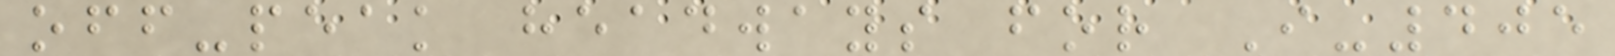off-peak headways for I-405
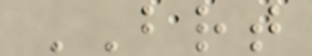BRT
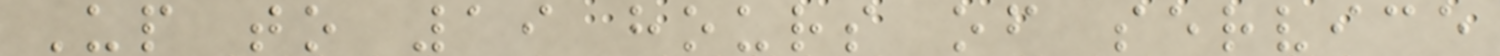Up to 19 hours of service
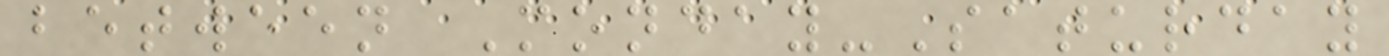between Monday-Saturday
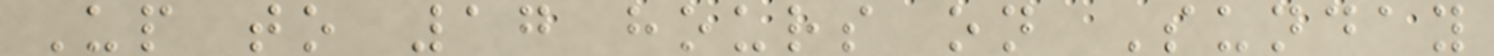Up to 17 hours on Sunday
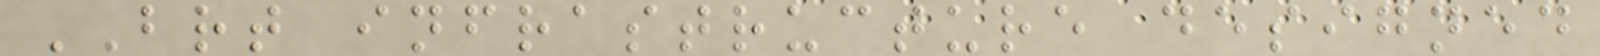BRT infrastructure designed
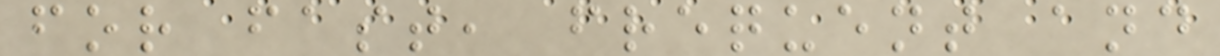for fast, frequent and
